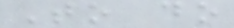To do
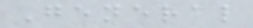General
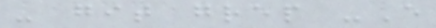- git grep -E
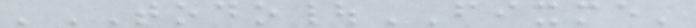'TODO|FIXME'
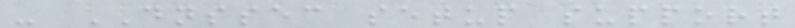- DNSSEC setup support
